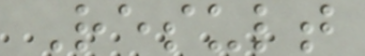Result
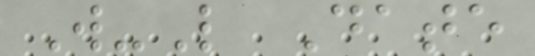W-L Date
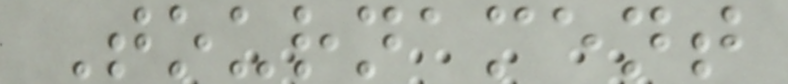Tournament
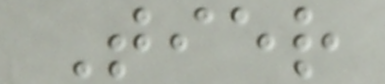Tier
